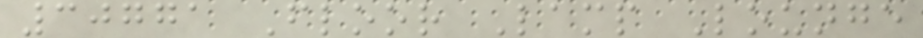30771 Floor Lamp Lounge
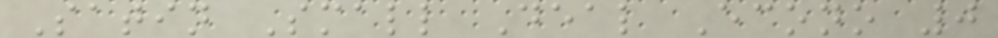Satin Small Deal Econo 0
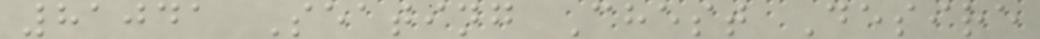81041 Seating Chest Desire
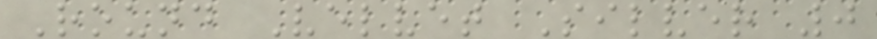Round Velvet Silver 0
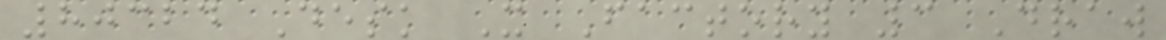80324 Desk X Factory 3 Draw
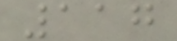117
